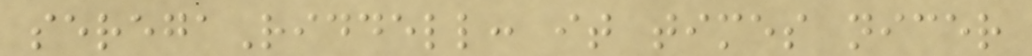seregaRiddell: it times nicer
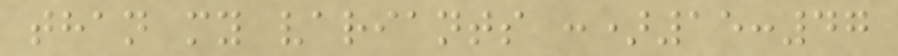than my variants :)15:47
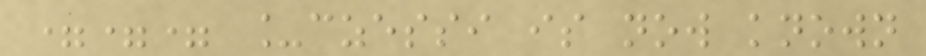=== _czessi is now known
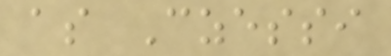as Czessi
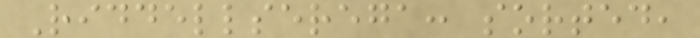Riddellserega: sorted,
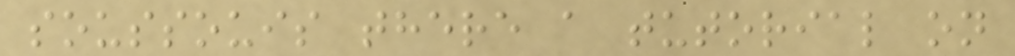soussouis there a tutorial on
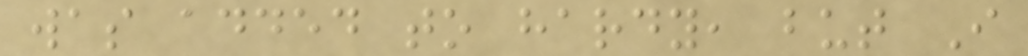was added to hardy, but I
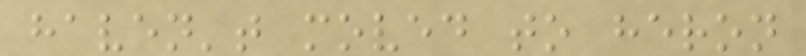haven't moved to heron
